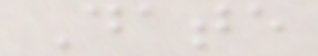Date
